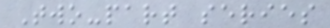Two-part series
